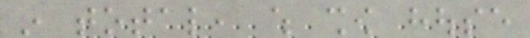in total, which show house
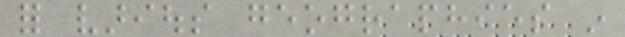for various geographies in
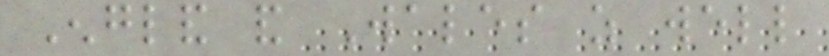England and Wales as well
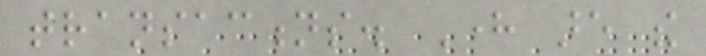transactions. Here are the
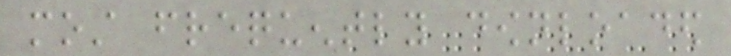most frequently downloaded
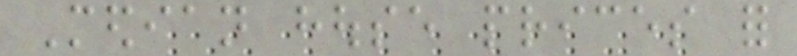Median house prices for
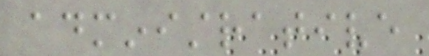administrative
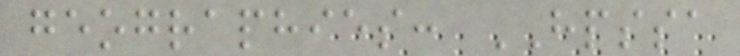geographies: HPSSA
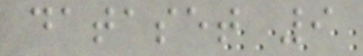dataset 9
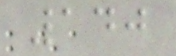140
